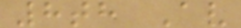8th Av
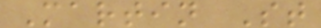Martin St
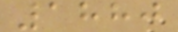1880
